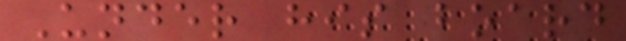Under his board
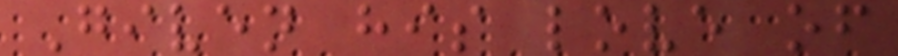Given his love of
